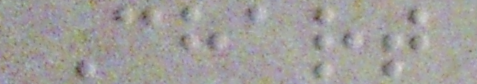Chart
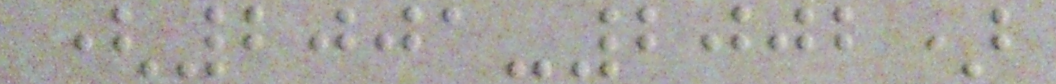(2001-2002)
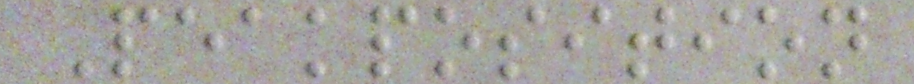Peakposition
